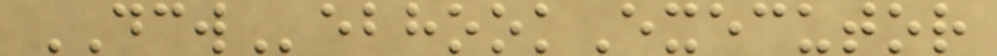DCWebhookExecutor
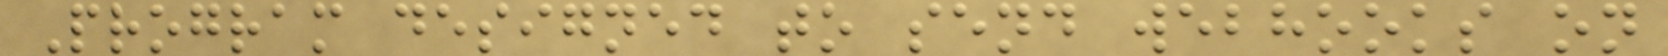Program designed to send webhooks on
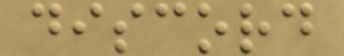discord
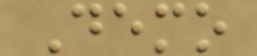Demo
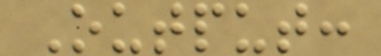Output:
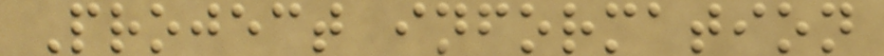Project information
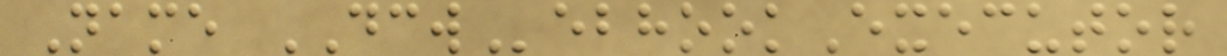Name DCWebhookExecutor
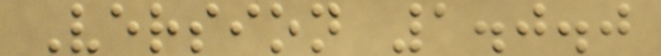Version 1.0.0
